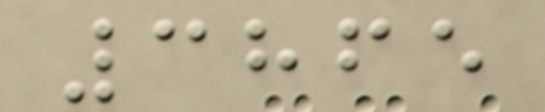3865
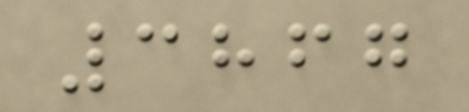3867
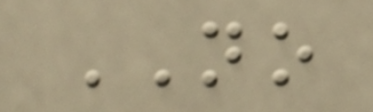NO
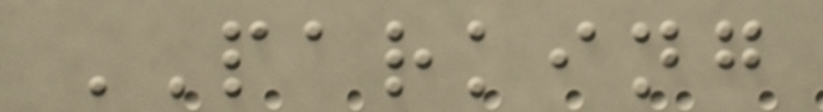PARKING
